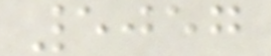5057
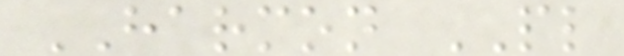HARMON PL
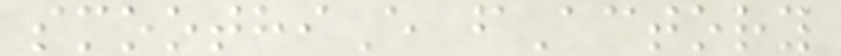smoothiE fActory
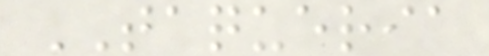TAQUERIA
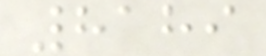8189
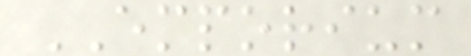EMPORIUM
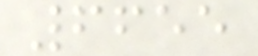6655
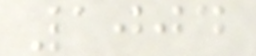1004
